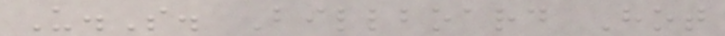U.S. Billboard Hot
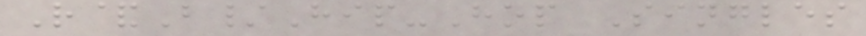R&B/Hip-Hop Singles
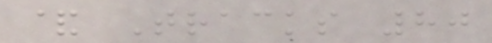& Tracks 80
